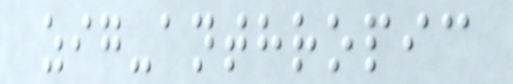zig-anthropic
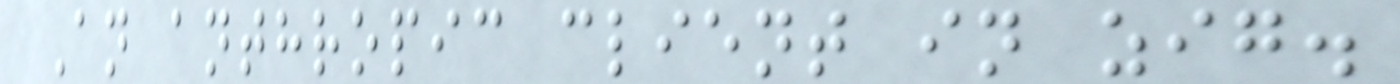An anthropic client in zig.
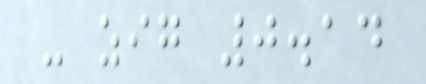- zig 0.14
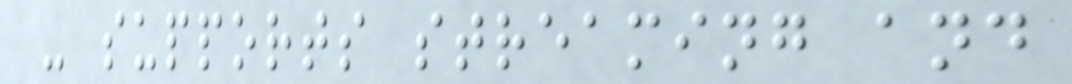- supports streaming and
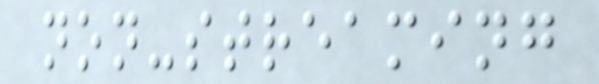non-streaming
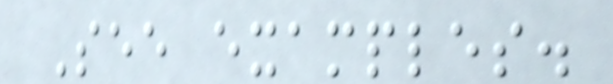See examples.
